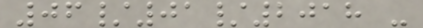06/01/2018 -
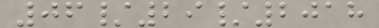06/29/2018
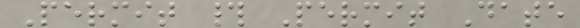Permit # Permit Date
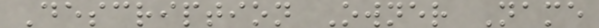Description Owner Name
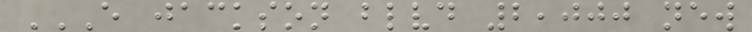E JACKSON BLVD 2,000 NEW
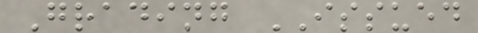Grading ISSUED
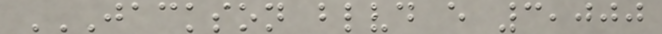JACKSON BLVD E 3,000
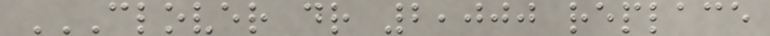CLOVER DR 2,000 REPLACE
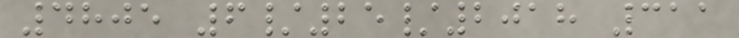4805 6/25/2018 311
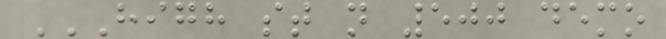HIGH ST N 500 DEMO
